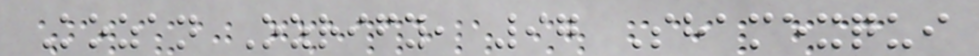Kozan Ozrify, 97 Shamexqui
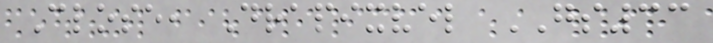Close, Drapixvel GS33
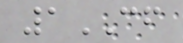1CF
